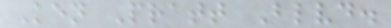Ken Pratt Blvd.
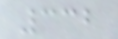332
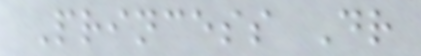Princess Dr
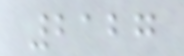2127
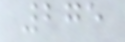275
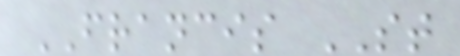FRANCIS ST
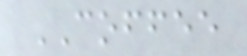COFFEE
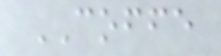COFFE
